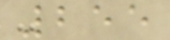255
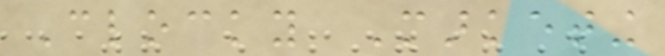Clocky Marketing
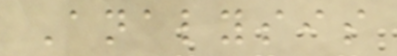Analysis
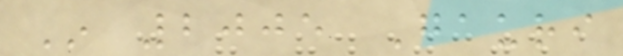In 2005 Gauri
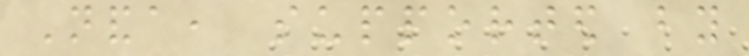Nanda, supported by
